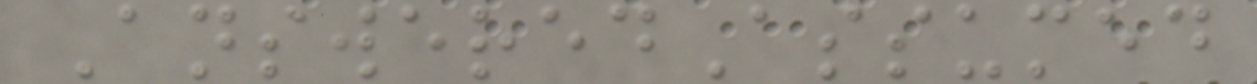AnsweredAssumed
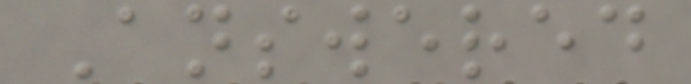Answered
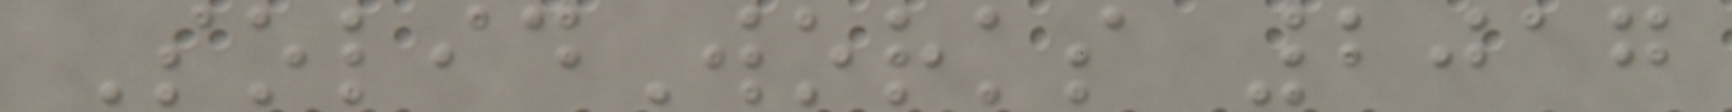SolidWorks 2017
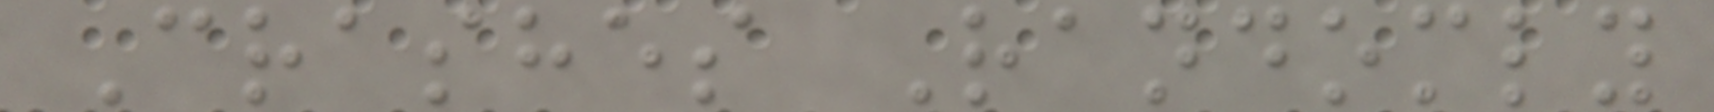Crashes Randomly
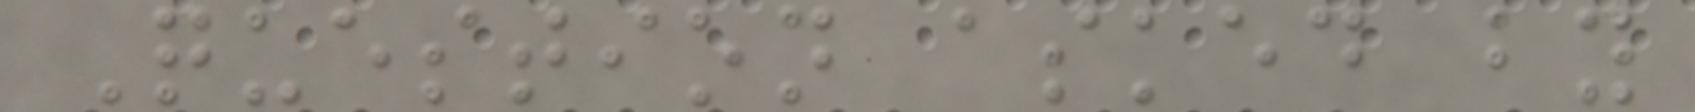Question asked by
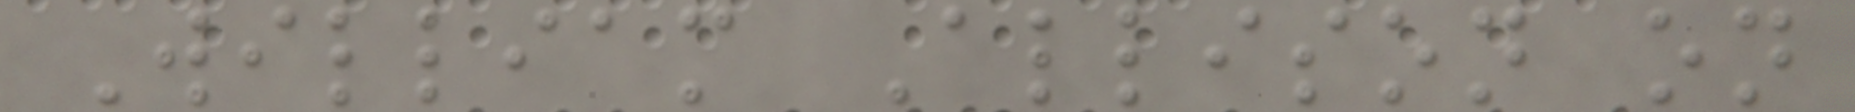William Allison on
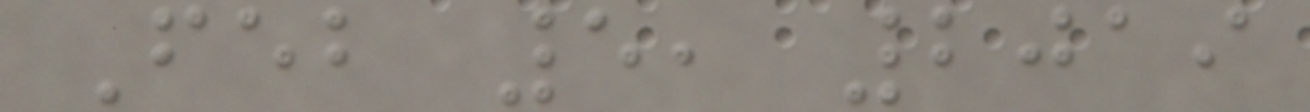Feb 5, 2019
